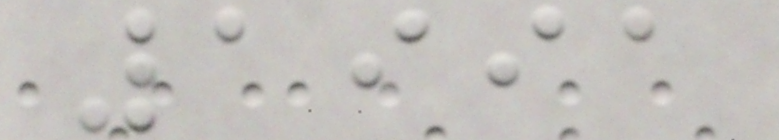1991
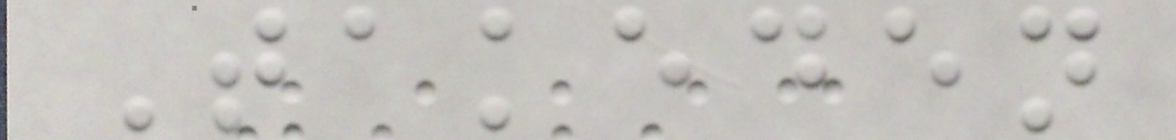Takeden
